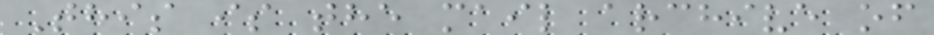This is the mail archive of
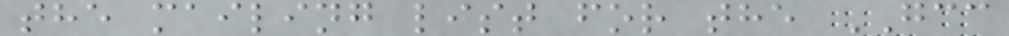the mailing list for the GCC
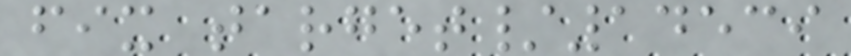fix target/14539
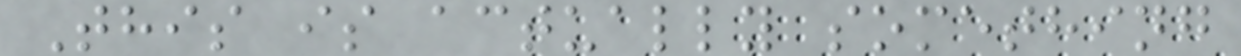This is actually something
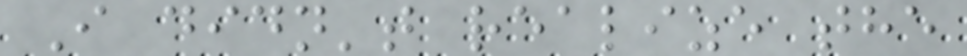I didn't realize the
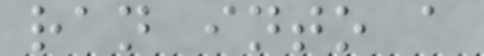ran into a
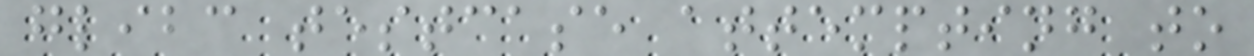glibc testcase attempting to
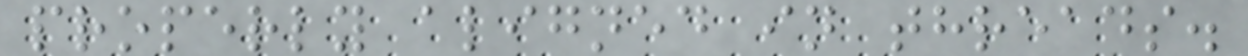properly aligned in threads.
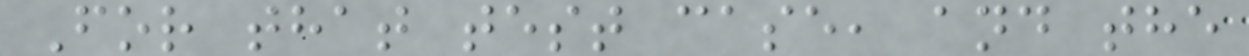For that test case, and the
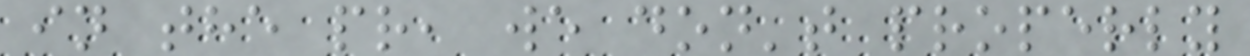in the pr, we don't properly
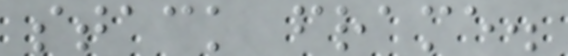stack frame.
